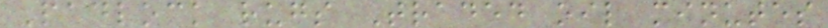Padlock rugs Traded oil minutes
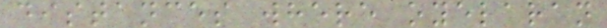distances where oyelaran
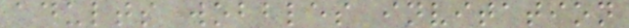adults wobbles invitation
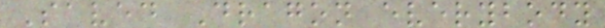Saved Dragon everybody
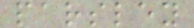parsley
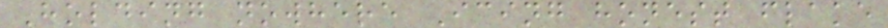Holding nowhere Icing honest flake
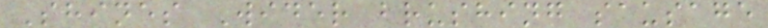Shines Wider brushing sausage
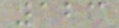123
